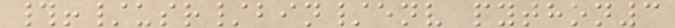#!/usr/bin/env python3
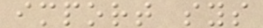import sys
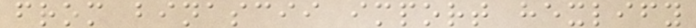from binascii import hexlify
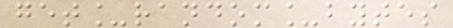get_random_bytes
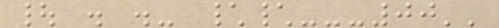| . .- \\---00''
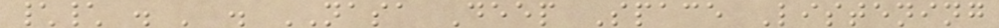\\ . ' . NASA Deep Space Listening
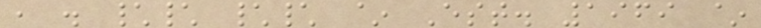, . \\ \\ ~ Est. 1969 ~
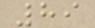89
